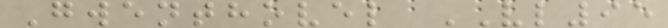Gwenthovel VL95
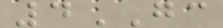4GC
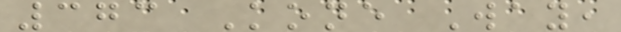373 Kone Way,
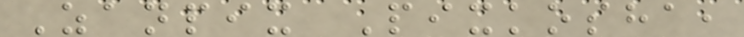Zanpix Pixkosha,
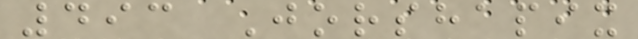493 Jorshapix
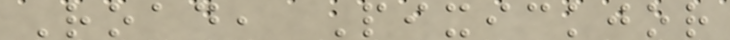Road, Pixickjor
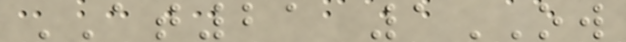AT21 1OW
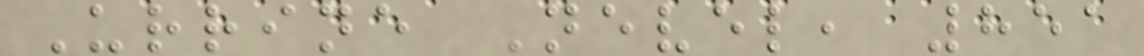Urrine Nevel, 851
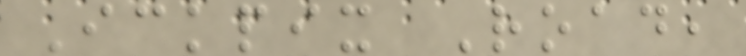Ickpix Road,
